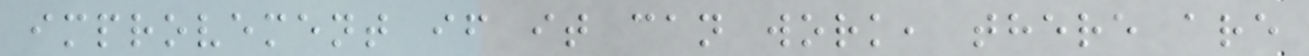improvement if it can work, there are
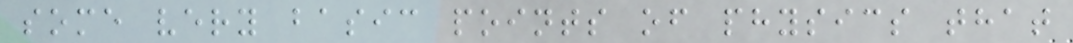some very basic points of physics that
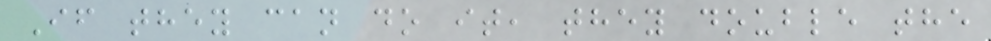If they can do it, they double the
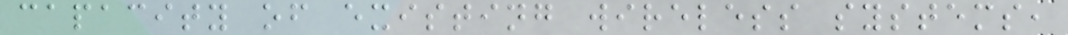capacity of existing wireless systems,
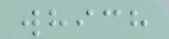which
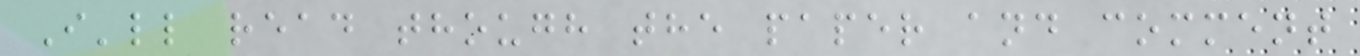I'll read though the paper and comment
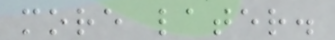more later.
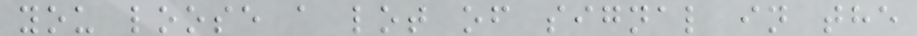you loose a lot of signal in the
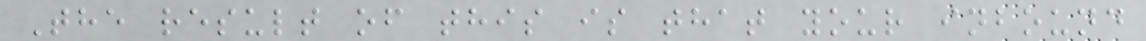The result of this is that your inbound
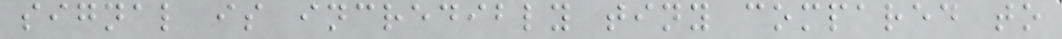signal is incredibly tiny compared to
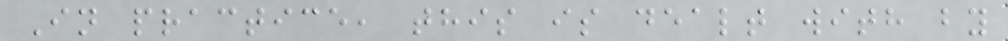In practice, this is dealt with by
